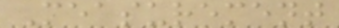Measurement
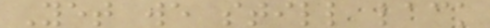Yet we still lack
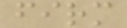firm
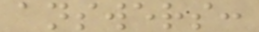answers:
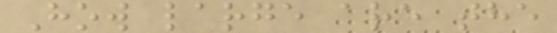How large are the
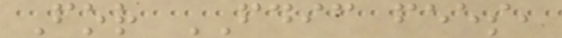For FDIC fees,
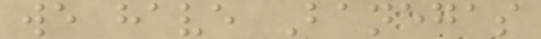we have Banegas
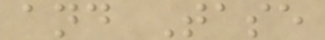and Tase
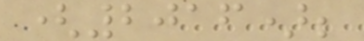(2016);
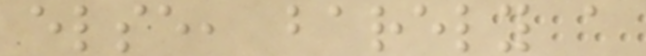else, barely a
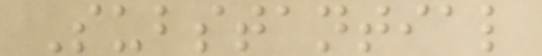Substantial
